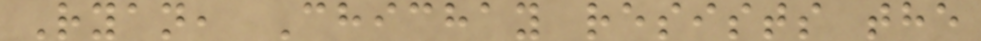Ryan, Chichay resists the
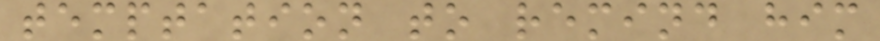temptation to remind him
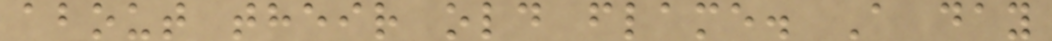about their old flame. A day
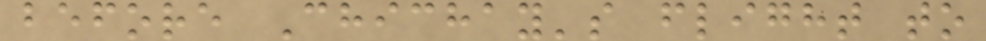before Chichay's flight to
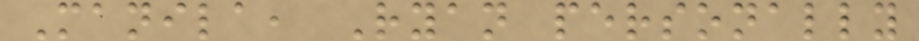Manila, Ryan personally
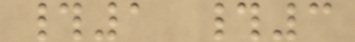#1 #3
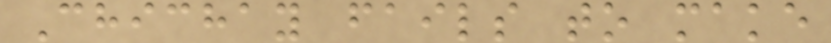Chichay fails to make
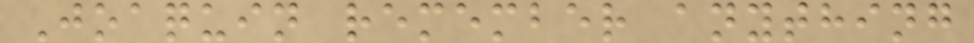Joaquin remember anything
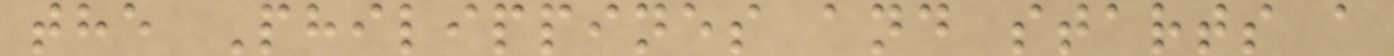the Philippines and starts a
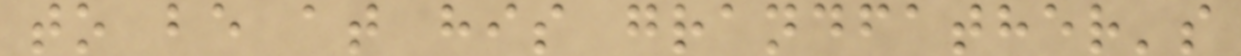to be at his grandfather's
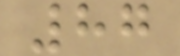87
